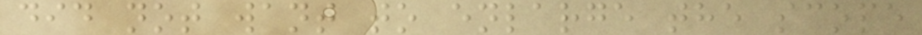did not want to enlarge the scope
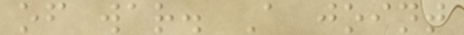of war. A joint
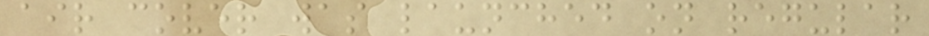air cover was launched on regular
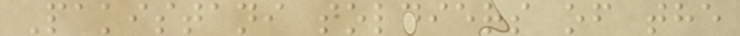Pakistani soldiers of the
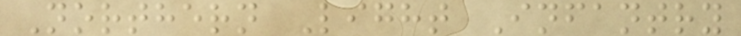Northern Light Infantry
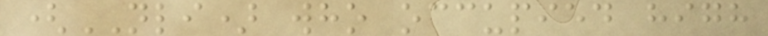(NLI) who occupied high
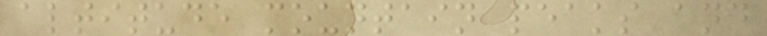altitude mountain peaks and
